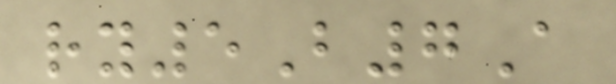ry5B7A
